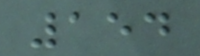154
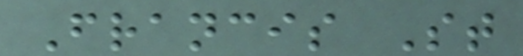Francis St
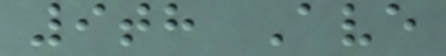9th Ave
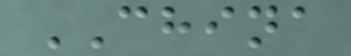CHINA
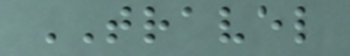TRAVEL
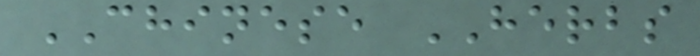CHINESE HERBS
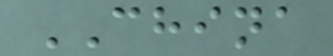CHINA
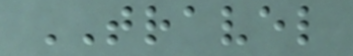TRAVEL
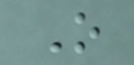O
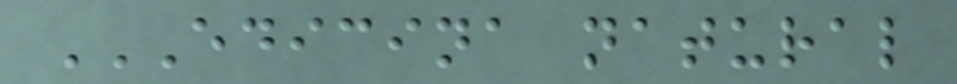EDICINA NATURAL
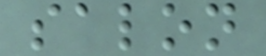salon
